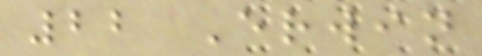22 Erwin
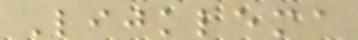Lijklema
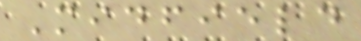Midfield
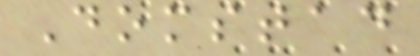Domstad
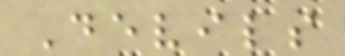Devils
